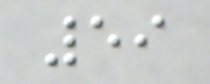59
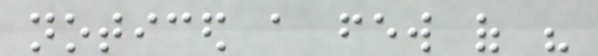noticed a few of his
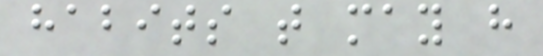habits that may have
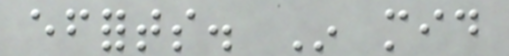efforts. In mid
